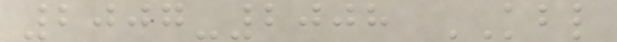2007-2008 KBL
